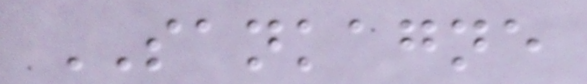SANKAGNE
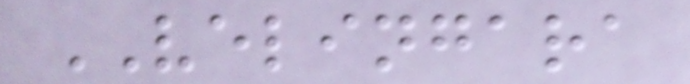VELINGARA
